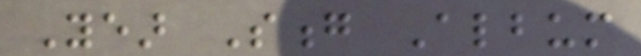Year Song Album
